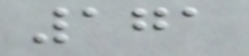171
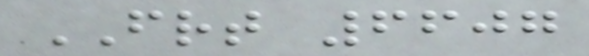FRT 6607
